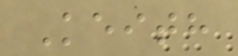Keith
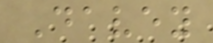Davey
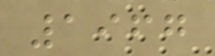1967
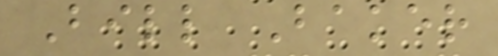Bill Baker
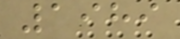1989
